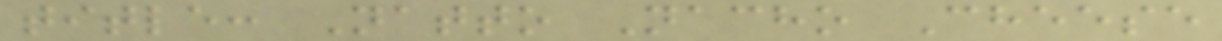title: Natto Nacho Cheese
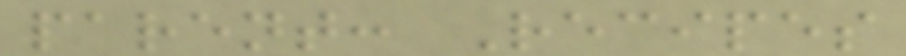parent: Recipes
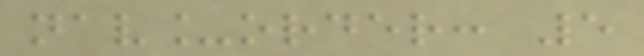nav_order: 5
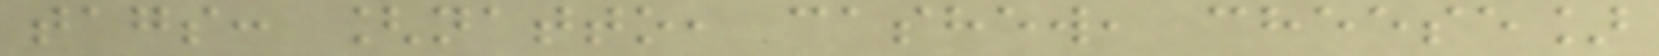tags: [natto, cashew, cheese]
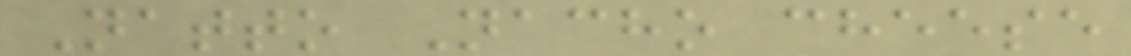Natto Nacho cheese
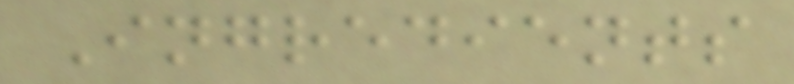Ingredients
